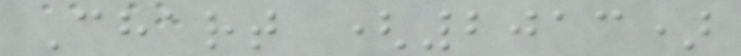Chart (2013)
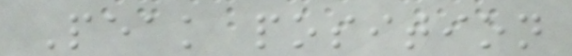Peak position
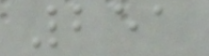251
